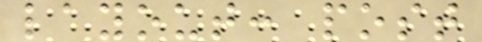layout: post
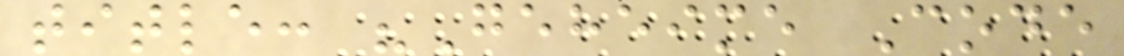title: "Geheime Code
